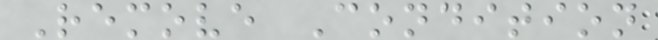Remove Condition
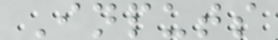Inputs
